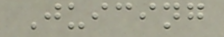Juicing
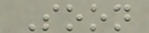Soon
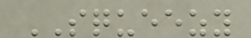SQUEEZY
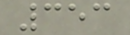353
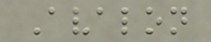Avalon
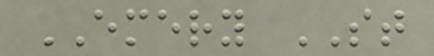EMERY ST
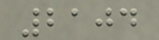2104
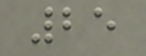25
